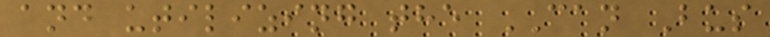and utilizing the CAN Bus
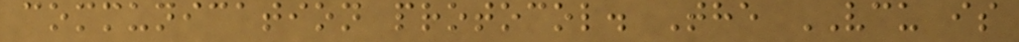communication protocol. The VCU is
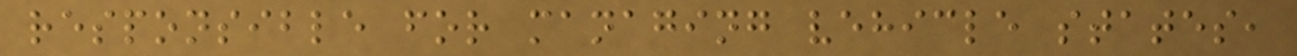responsible for managing vehicle states,
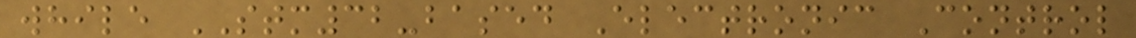while STM32-based Electronic Control
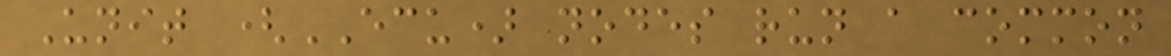Unit (ECU) nodes run a common
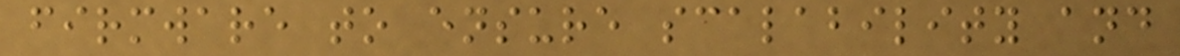firmware to ensure scalability and
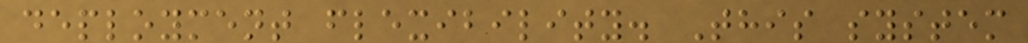deployment flexibility. This system
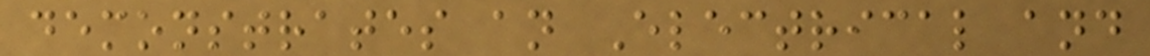demonstrates an Electrical and
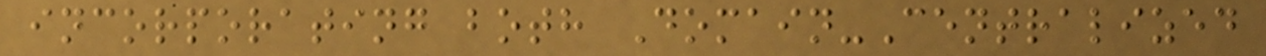incorporating both Domain-Centralized
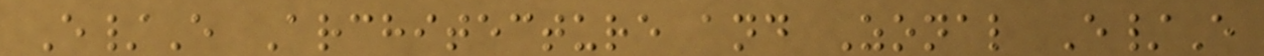E/E Architecture and Zonal E/E
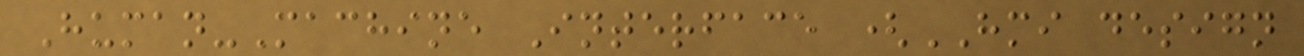Human-Machine Interface (HMI design
